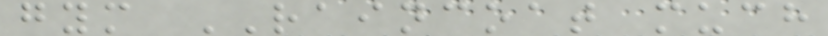gym RAINCOAT much
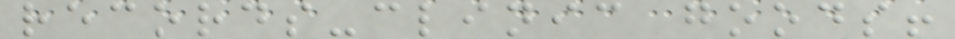records-clinic goods!
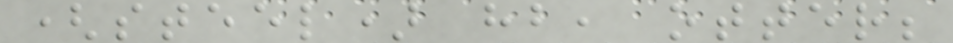(steel) hb, otter;
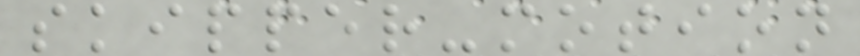skipper-motion
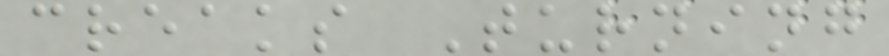creaks Turning
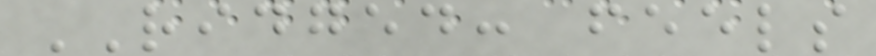RIDGED: feels
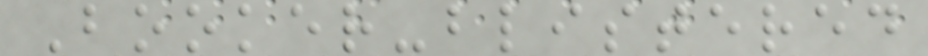Booker-blistered
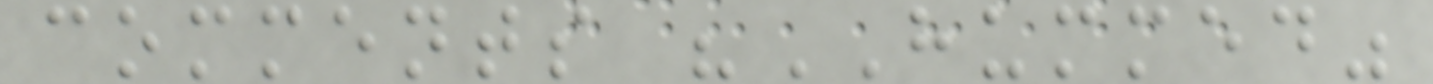comments "HUMMED"
